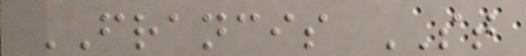FRANCIS ST
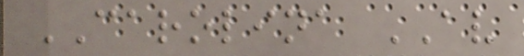CAROLINA AV
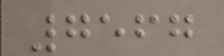7567
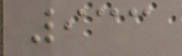933
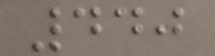440
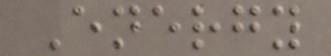Energy
